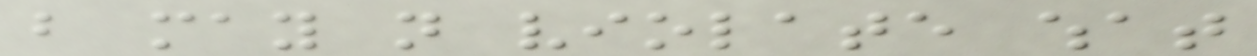but may not violate what
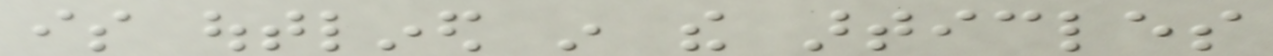is outlined in the articles
